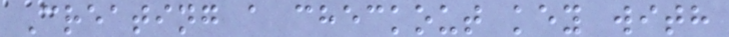Creating a checkout key with
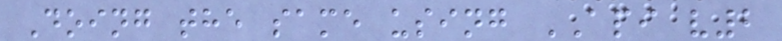Doing the same using API v2
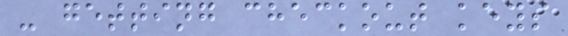- getting checkout keys
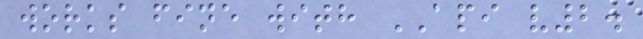works fine with API v2.
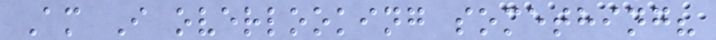Am I overlooking something?
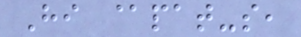Hi @pat-s,
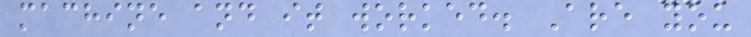machine and it worked. Are you
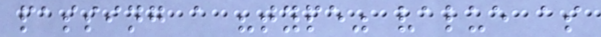passing a "type" value as
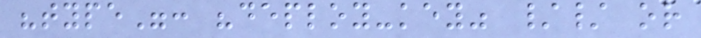"type": "deploy-key" // or
